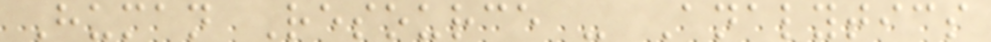Human Resource - Analytics
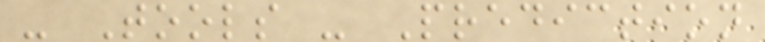- Tools - Prediction
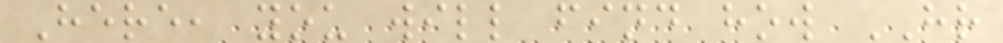Here, you will find how HR
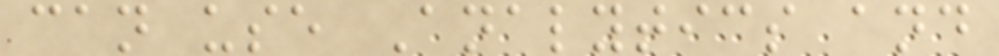can use Analytics and
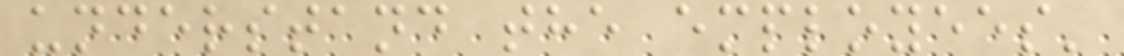understand the employees'
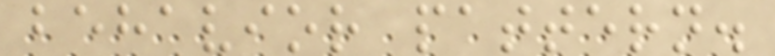behavior pattern.
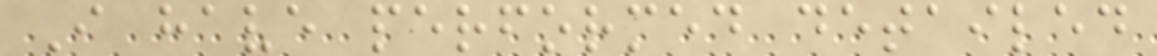I have performed detailed
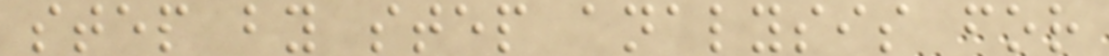step by step analysis for
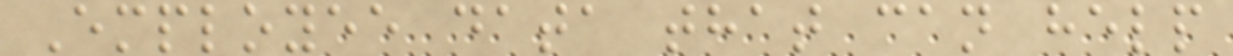Employee data that can help
